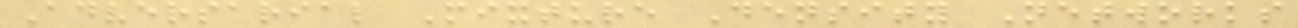Adversarial Mixture Density Networks
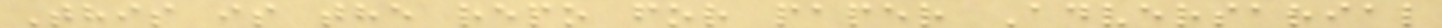This is the repo for paper Adversarial
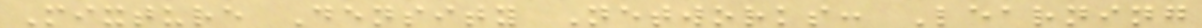Mixture Density Networks: Learning
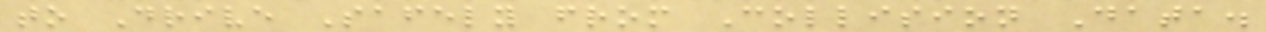to Drive Safely from Collision Data.
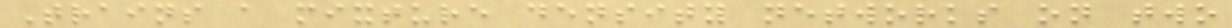Trains a mixture density networks on two
